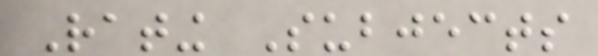Rating Subjects
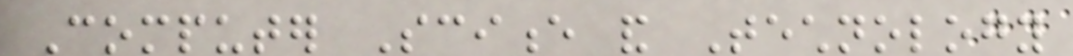Computer Science and Technology
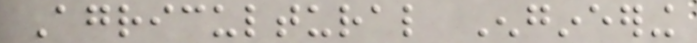Agricultural Engineering
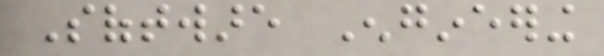Software Engineering
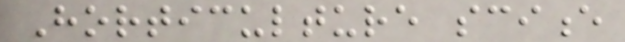Horticulture science
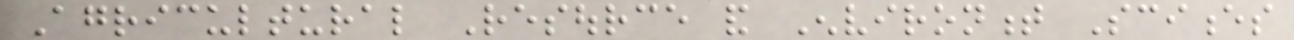Agricultural Resource and Environment Sciences
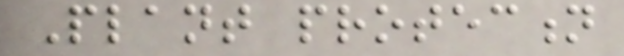Plant protection
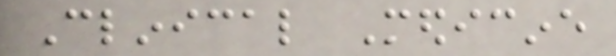Clinical Medicine
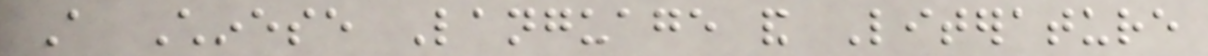A Chinese Language and Literature
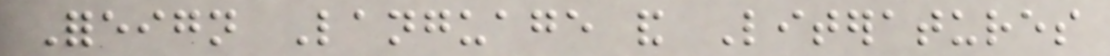Foreign Language and Literatures
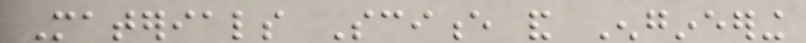Materials Science and Engineering
